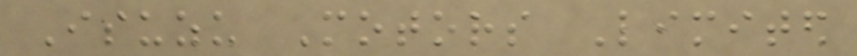Isuzu Motors Limited
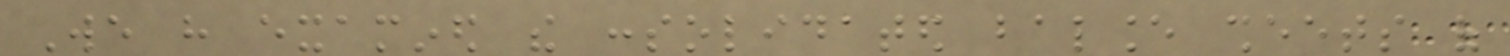We have examined the consolidated balance sheets of
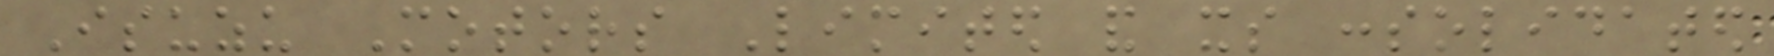Isuzu Motors Limited and its consolidated
